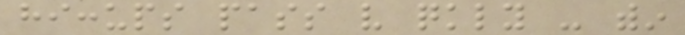hiccups pass very quickly - within
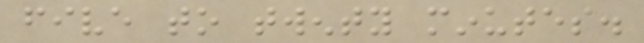five to twenty minutes.
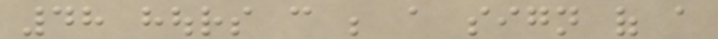48 hours can be a sign of a
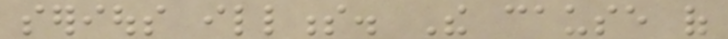serious illness. The cause of
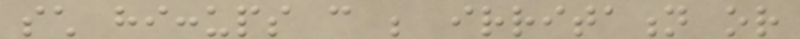such hiccups can be irritation or
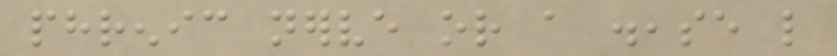phrenic nerve or a disease like
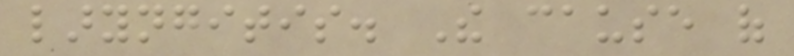laryngitis. The cause of
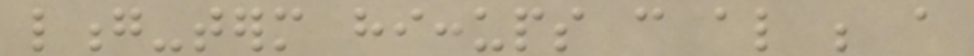long-term hiccups can also be a
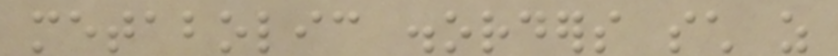metabolic disorders such as
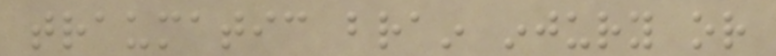traumatic brain injury or
